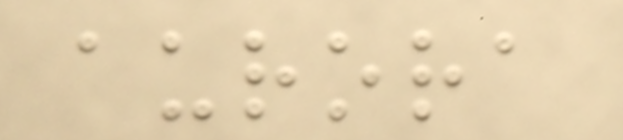aurora
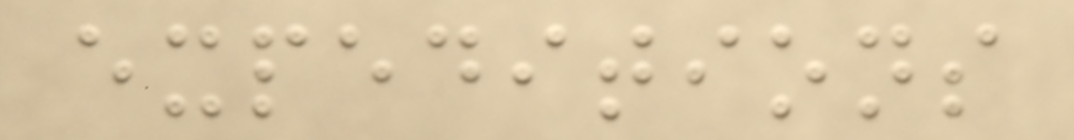expeditions
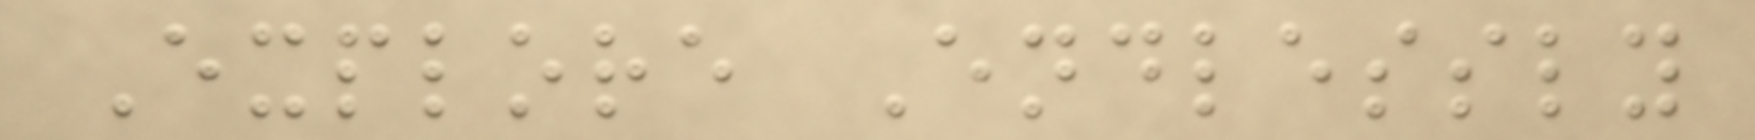Explore Endlessly
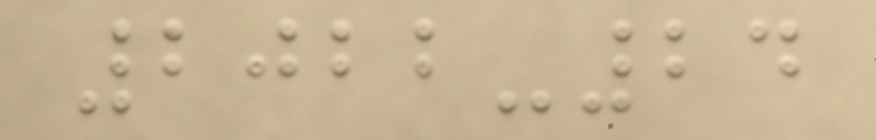2022-24
